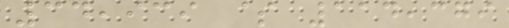34,939 $ 114,379
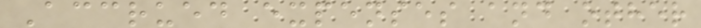Accrued expenses and other
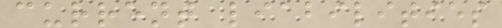current liabilities
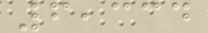6,334
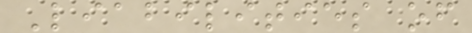Liabilities of
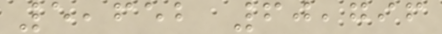5,652 60,796
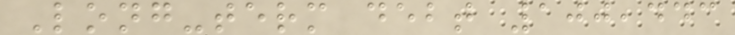Long-term debt 100,443
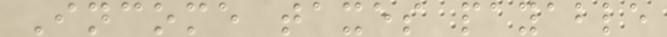Income taxes payable
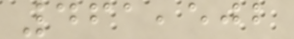461,502
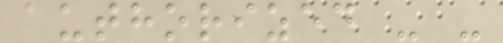authorized - -
